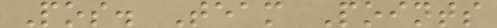Pos. Team Points
